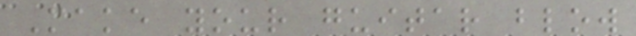Make your guitar blow
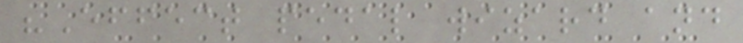"Effect pedal wizard and
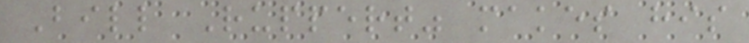Bill Ruppert" makes his
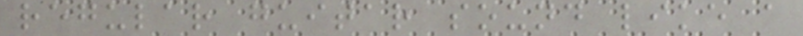regular guitar sound like a
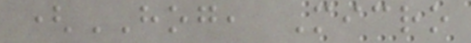(HOG, Micro
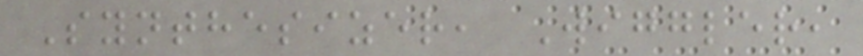Synthesizer, Wiggler,
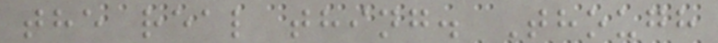the real thing. Though
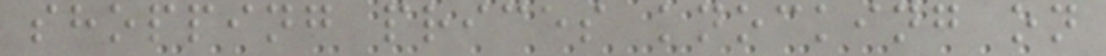shopping prices knocking on
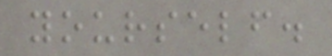yourself.
